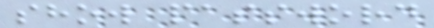show password
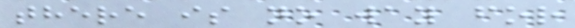there is no way for
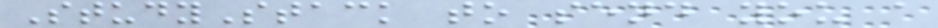StudyStack to send you a
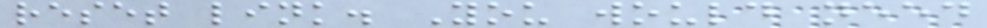reset link. You would need
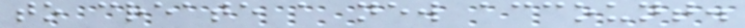to create a new account.
